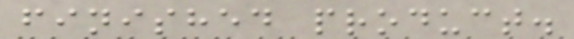finished product.
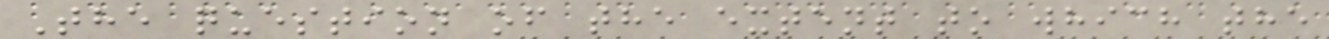The question of the extent to which the
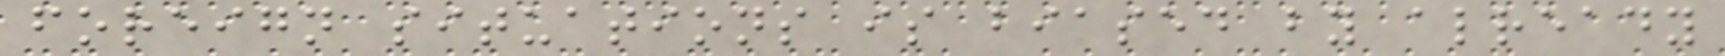foreign situations is biased by already
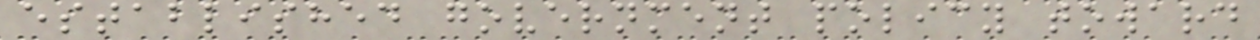established government policy toward
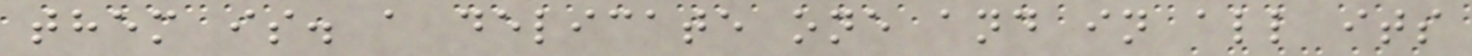them is. a delicate one and in all its
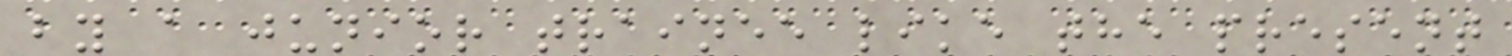by a junior trainee like the present
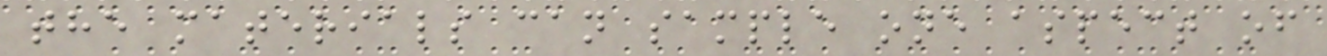the materials can sample one aspect of
